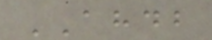AHDB
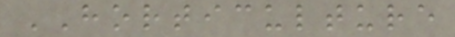HORTICULTURE
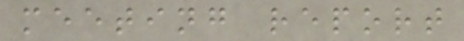meeting report
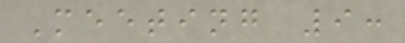Meeting 9:
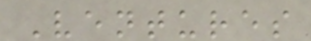Ventures
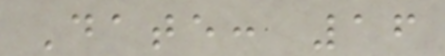Date: 16
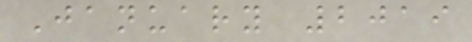January 2019
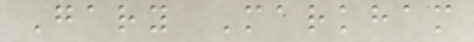Gary Markham
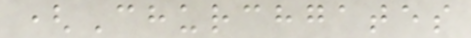(Churchgates
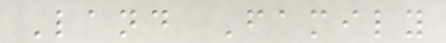Land Family
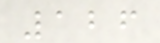126
